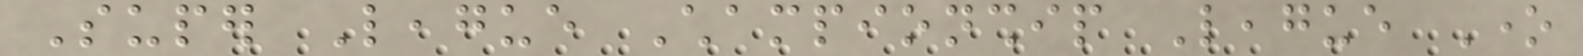Super League Championship League One
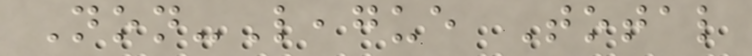Non-League Total
